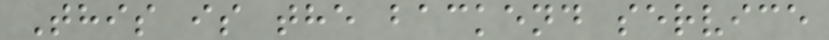This is the backend service
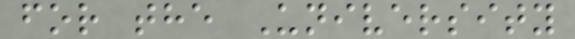for the University
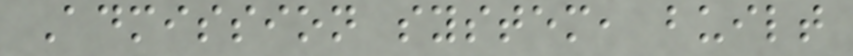Admission system, built
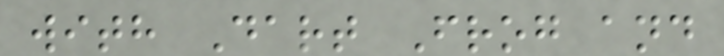with Dart Frog and
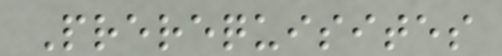Prerequisites
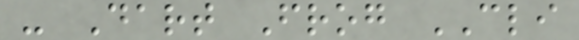- Dart Frog CLI
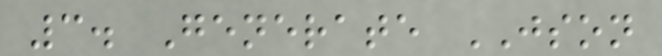3. Generate JSON
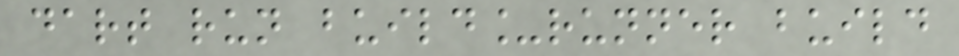dart run build_runner build
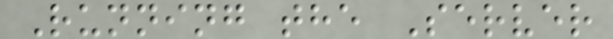Running the Server
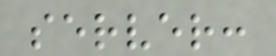server:
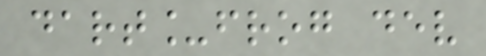dart_frog dev
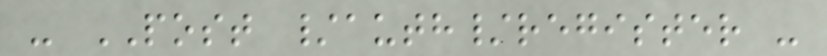- POST /auth/register -
